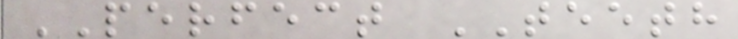PERFECT TEETH
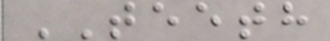TEETH
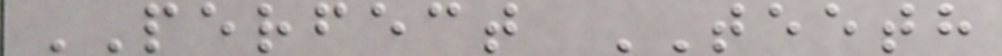PERFECT TEETH
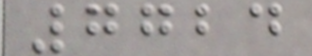7724
